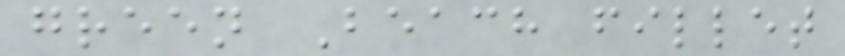green Beach fillet
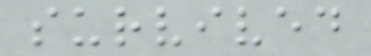survived
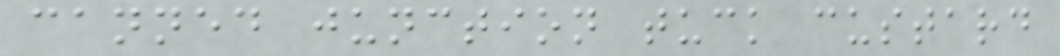canned junction tuck custard
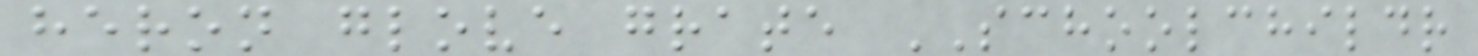heron glove grate SCHOOLCHILDR
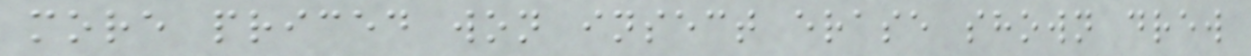more priced won insect erase shown drew
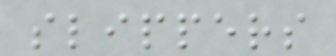slippers
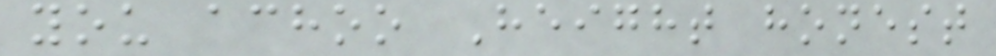you achoo Height honest
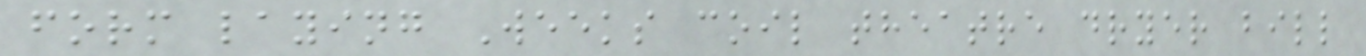form laying Weeks coil theatre dryer bill
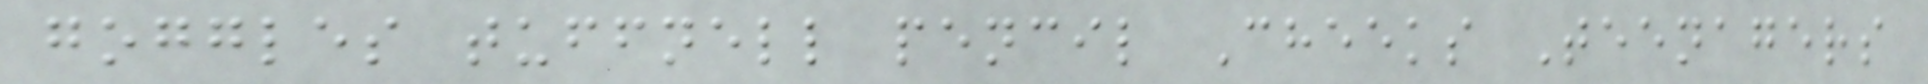goggles tuffnell pencil Cheeks Teenagers
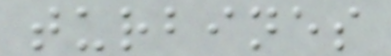turbines
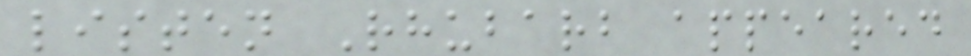listen Rhubarb appeared
